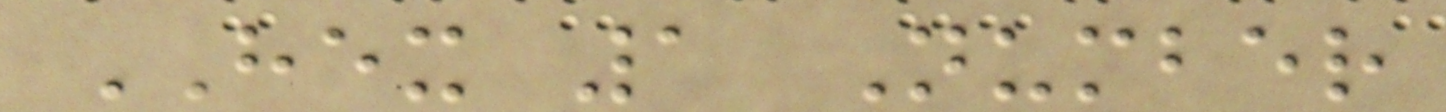HEX 1 Number
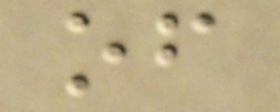of
